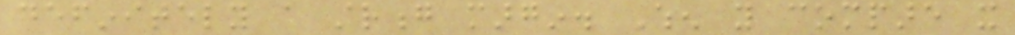definitely a strong margin. When you compare it
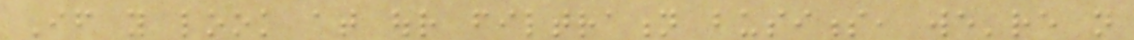If you look at our filtration business, we're not
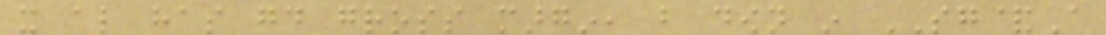it also has good gross margin, but down in SG&A
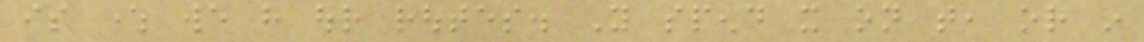is where we have our routes. You spend it on that, or in
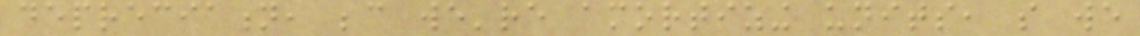depreciation, because we're amortizing units, so we
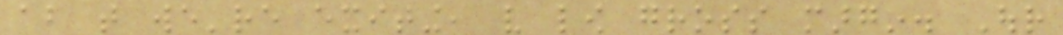about that we're exiting, very low gross margin. Our
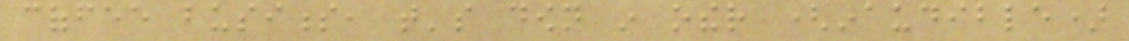coffee business, that's down in other (inaudible)
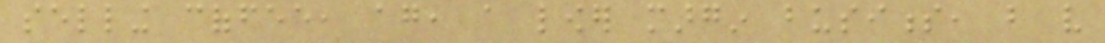selling coffee, again, a lower margin business, but very
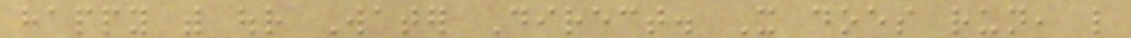happy with our Water Direct. It does run, like
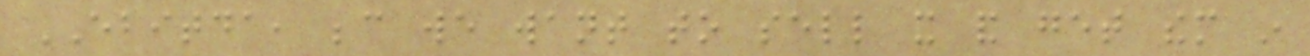EBITDA, because we want to sell it and get them in
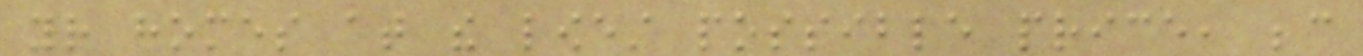your homes at the lowest possible price, because
